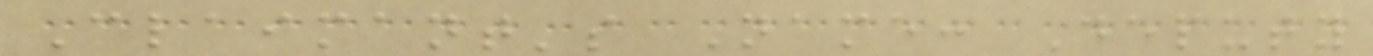Claimant's Name: Deputy
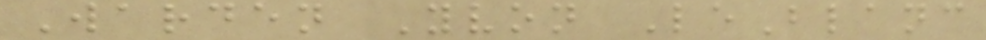Warden Yvon LeBlanc
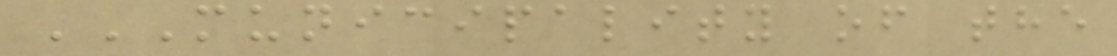MUNICIPALITY OF THE
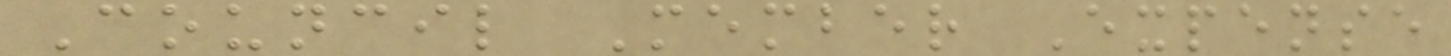Council Member Expense
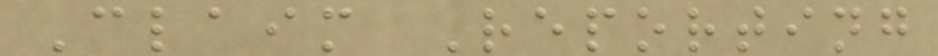Claim Reporting
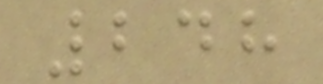248
